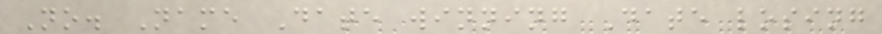No. Name Date winning Date losing
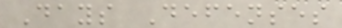Days Defenses
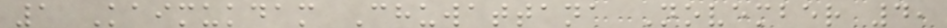1 Kaimukdam Chuwattana November 4,
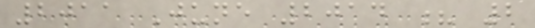2011 June 2014 ? 2
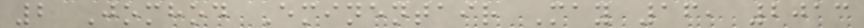2 Jomhod Eminentair May 16, 2013
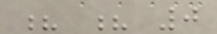? ? 0
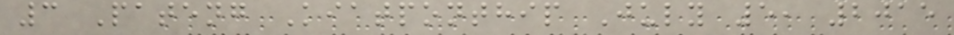3 Pateng Kiatponthip July 5, 2015
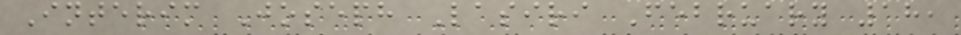Interim Joseph Lasiri February 18,
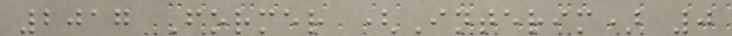2017 Former (Interim) 0
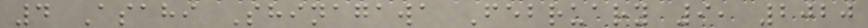4 Asahi Shinagawa February 9, 2020
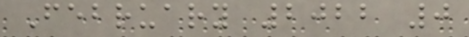February 2022 0
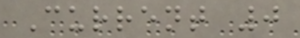Current 0
